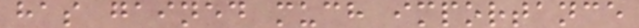has gained much importance
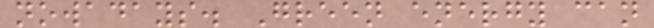nowadays. Green energy can
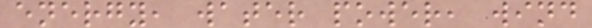energy, water power, wind
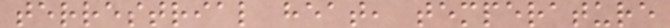terrestrial heat, temperature
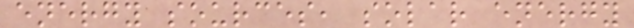energy sources, solar energy
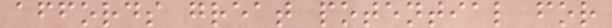affords great potential for
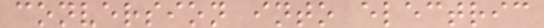conversion into electric
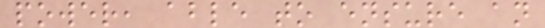power, able to ensure an
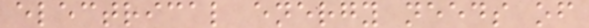electrical energy needs of
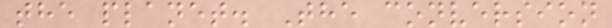the planet. The conversion
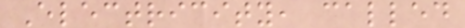Electricity, called
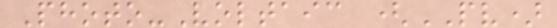Photo-Voltaic (PV)
